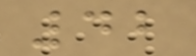42
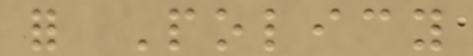for Policy
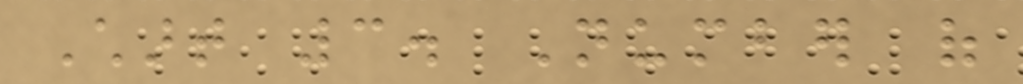Chart 3. Number of
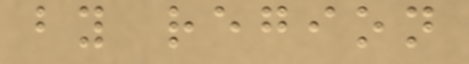by region
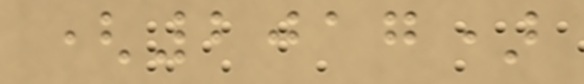(2017)
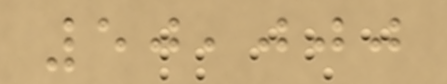50,000
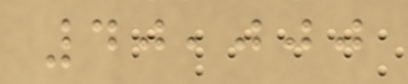40,000
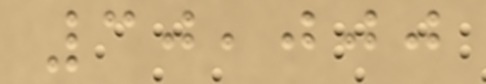30,000
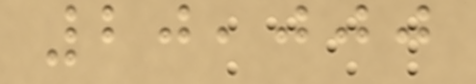20,000
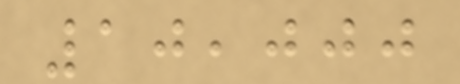10,000
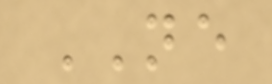NE
